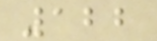122
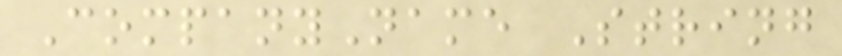CompanyName String
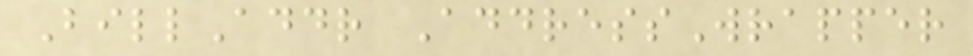BillAddr AddressWrapper
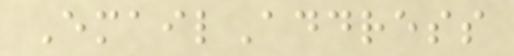EmailAddress
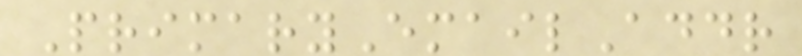PrimaryEmailAddr
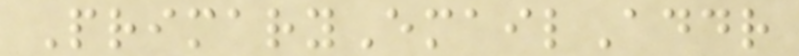PrimaryEmailAddr
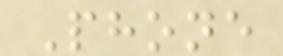Phone
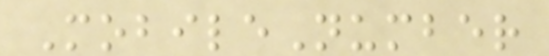MobileNumber
